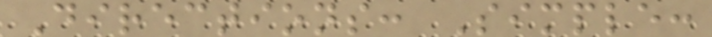Directions: Simple:
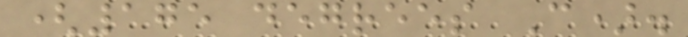(175 degrees C).
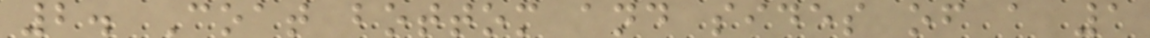2. Coat bottom and sides of a 1
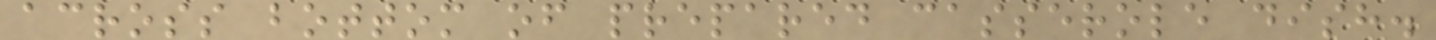across bottom of prepared casserole dish.
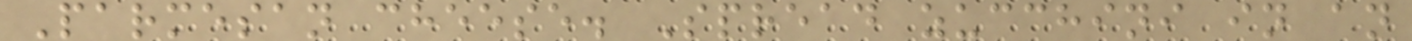Parmesan cheese. Spread zucchini in an
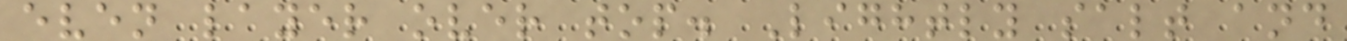even layer over top. Lightly salt and
